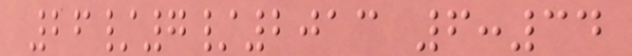26/7/2013 6:34
